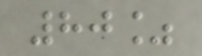80%
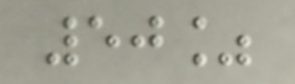50%
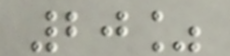20%
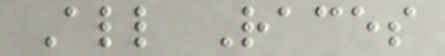All Races
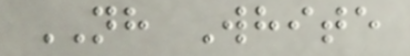NH White
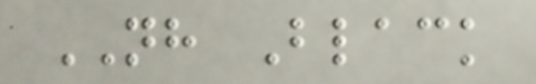NH Black
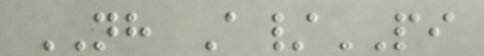NH A/PI
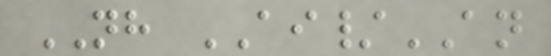NH AI/AN
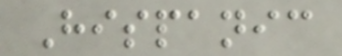Hispanic
